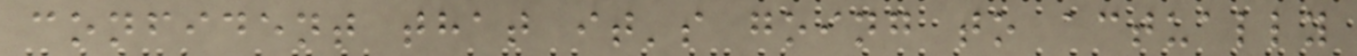confident that it's going to actually
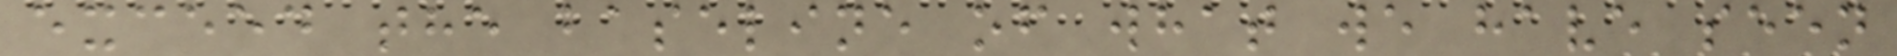exceed the baseline of what we have seen
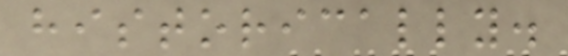historically.
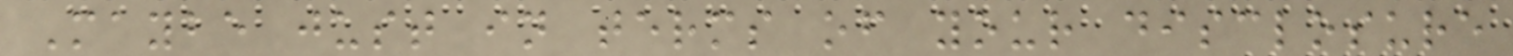Maybe just in terms of your disclosure
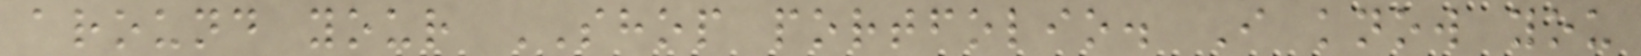around your SHOP portfolio. I know you
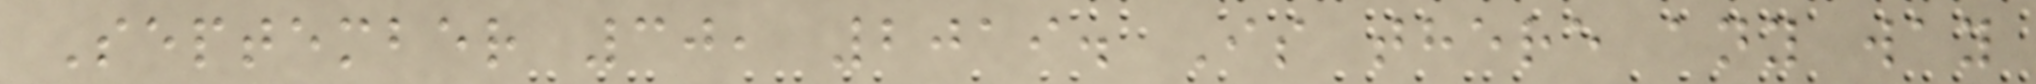September 30, 2019. Is there any way
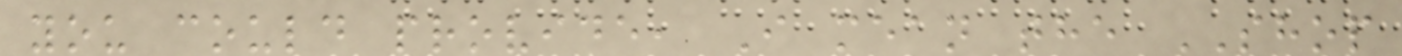you could provide, I mean the SHOP
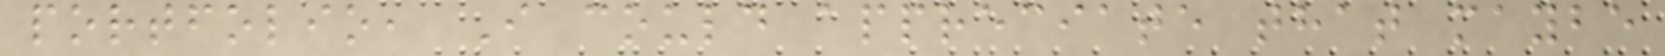portfolio, I could appreciate that maybe
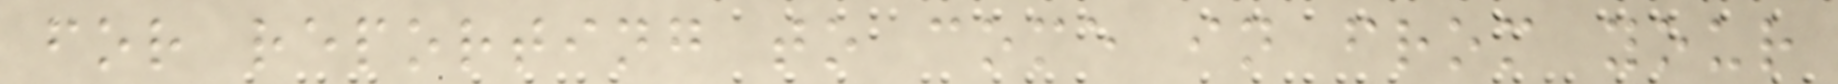for reporting to come in from your
